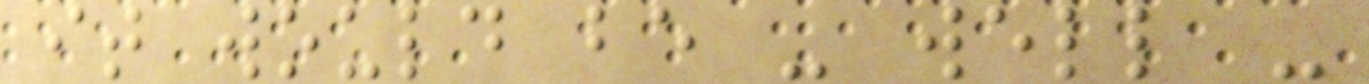it would be - well -
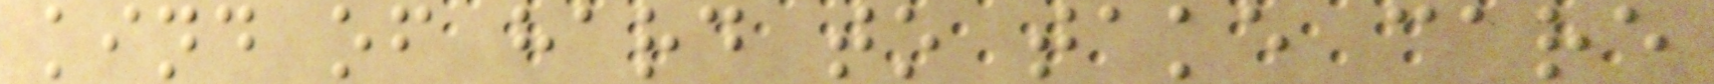kind of hard to take care
